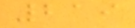219
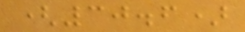(30.6)
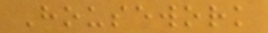Housework
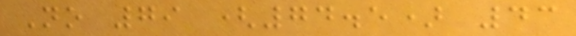No 79 (74.5) 43
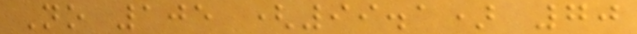No 105 (99.1) 70
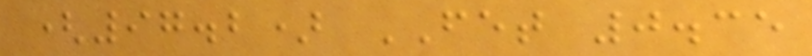(97.2) FET 0.35
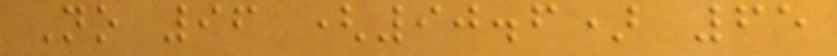No 96 (90.6) 65
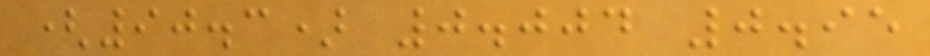(90.3) 0.004 0.95
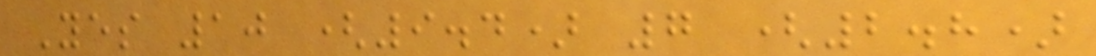Yes 10 (9.4) 7 (2.8)
